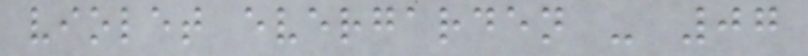violet evergarden - 07
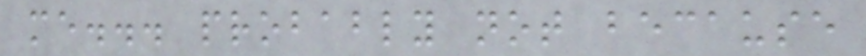me... probably not because
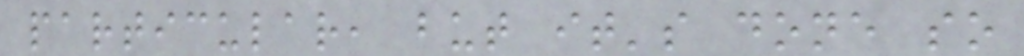particular, but it's done so
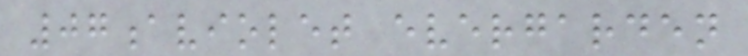07aviolet evergarden
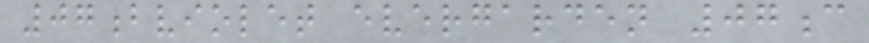07bviolet evergarden 07c
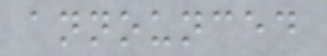announced
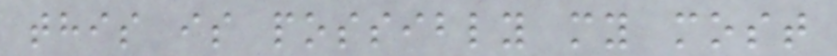this is possibly my most
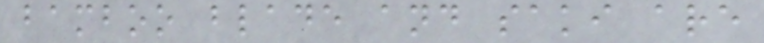bamboo blade and saki are
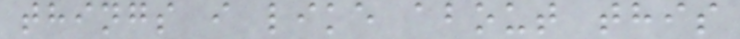things i like about this
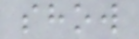show
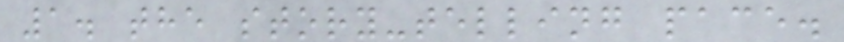1. the story-telling pace.
